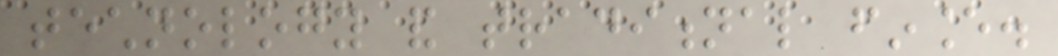technology and traditional finance.
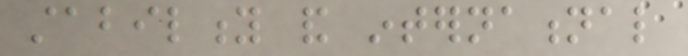stability and international
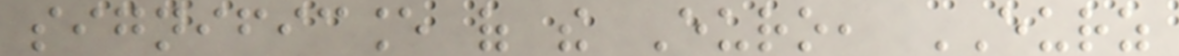significance of the Euro, EURZ
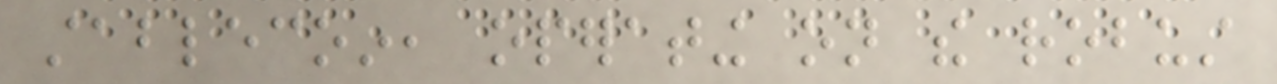stablecoin, operating on the robust
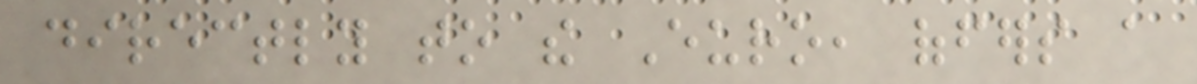directly to the Euro, offers a
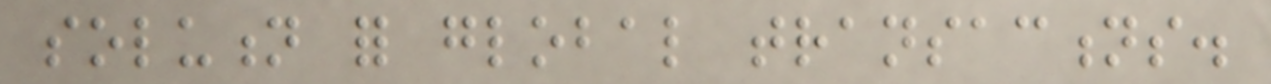solution for global transactions.
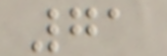71
